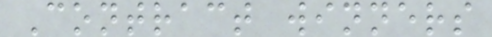Contract winners
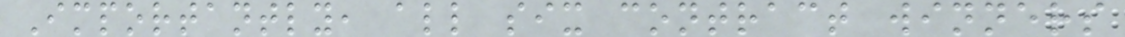Importantly, all six contract winners
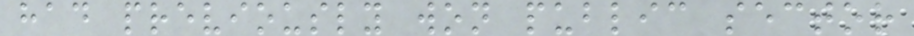had previously won public sector
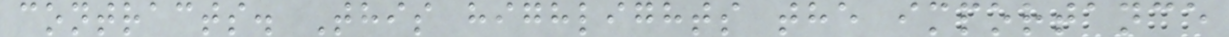contracts. This highlights the importance
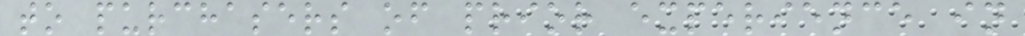to purchasers of prior experience in
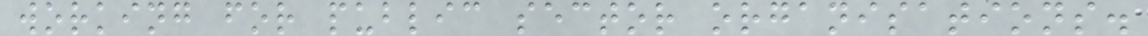working for public sector organisations.
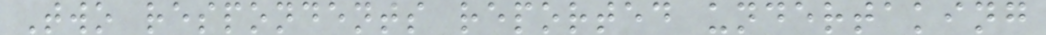Two respondents reported undertaking
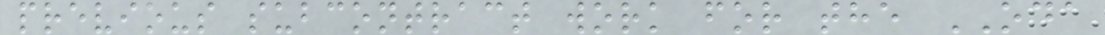previous subcontract work for the ODA
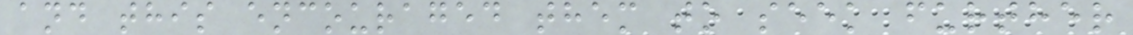and this encouraged them to seek further
